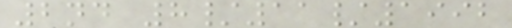2nd 8/11/1992
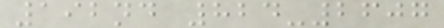192nd 824-2607
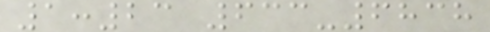1:23 633-6838
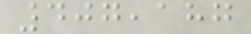407,187
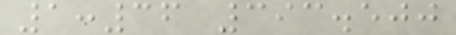1:36 393.500
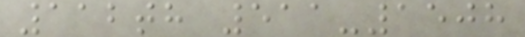112th 511-1508
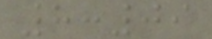8:09
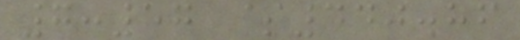7:57 $440.86
